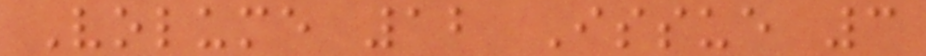Volume 12 Issue 3
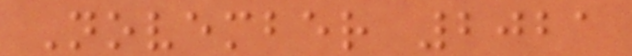November 2021
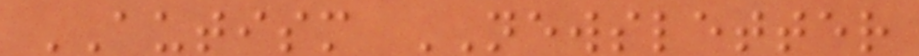AUTISM NEWSLETTER
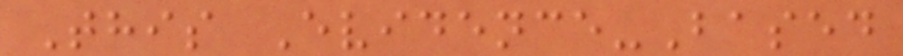This Evidence-Based
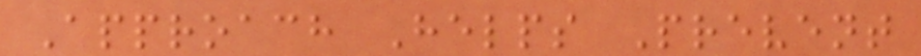Approach Helps Prevent
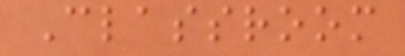Classroom
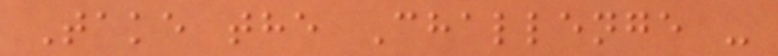Take the Challenge -
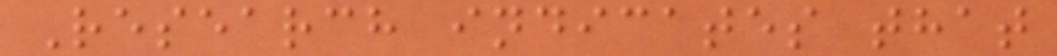Research indicates that
